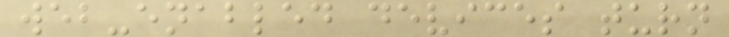web-enabled devices turn
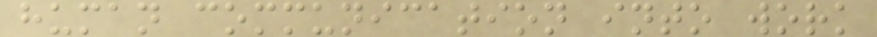human communication into work
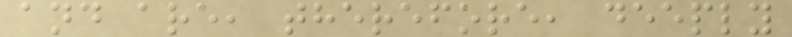and are, therefore, deeply
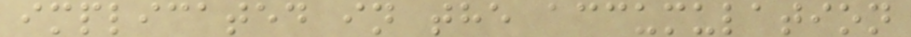implicated in the accumulation
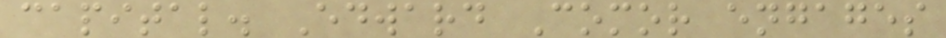capital. Edward Comor engages
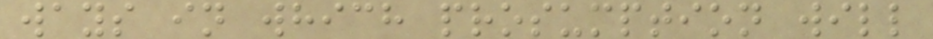ways in which prosumption will
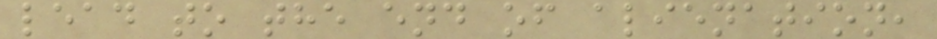lead to the end of alienation,
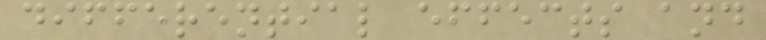differential effects and
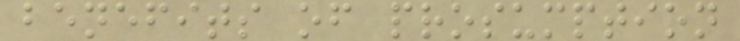benefits of prosumption
